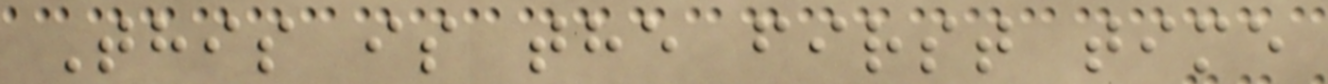This is the first time
